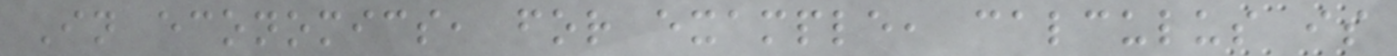In economics, for example, calculus is
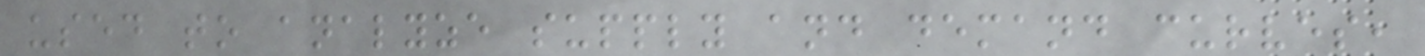used to analyze supply and demand curves,
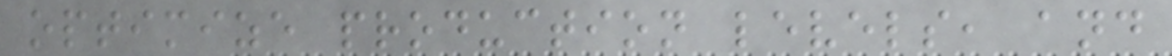optimize production levels, and
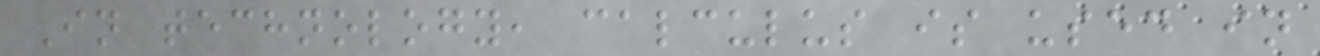In technology, calculus is used in
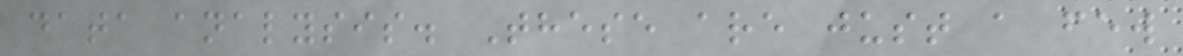data analysis. These are just a few
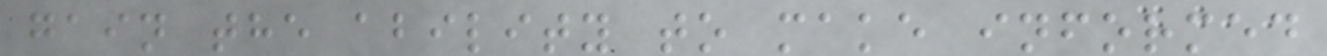gain the ability to make informed
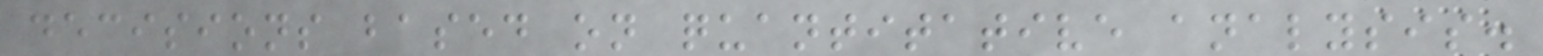decisions based on quantitative analysis.
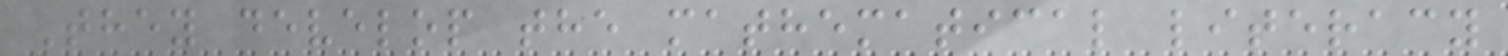They develop the mathematical literacy
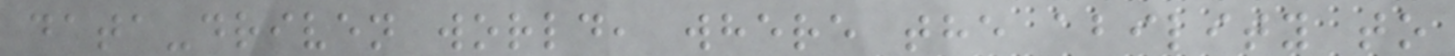data-driven world, where the ability to
